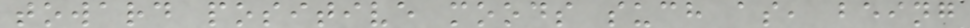toward positive moods such as, being
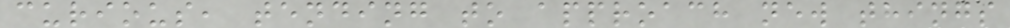curious, tending to approach new things
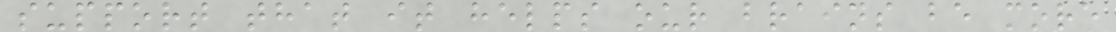support that it helps our brains be more
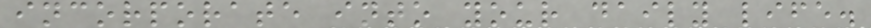incorporate into your daily life.
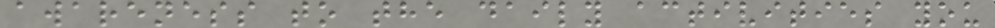awareness to the daily activities you
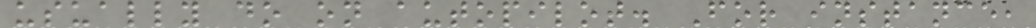usually do on autopilot. For instance,
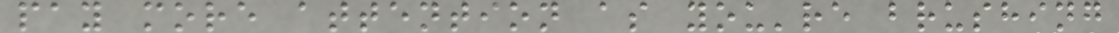pay more attention as you're brushing
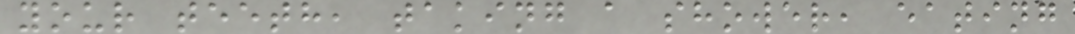your teeth, taking a shower, eating
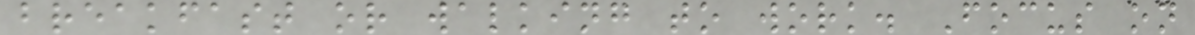breakfast or walking to work. Focus on
